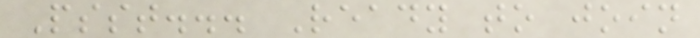Psst... Ready to join
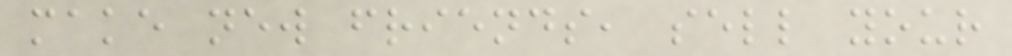make new friends, sell your
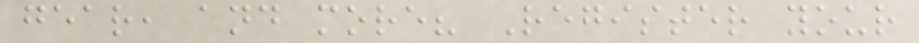gear, and more? Register your
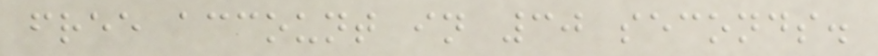free account in 30 seconds.
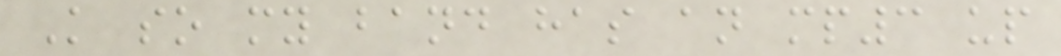K so my band has an mp3 up
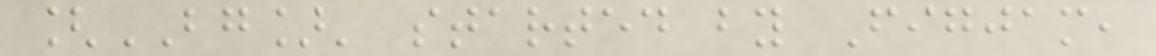[BG]' started by Figjam,
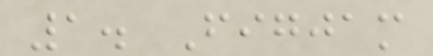1. Figjam
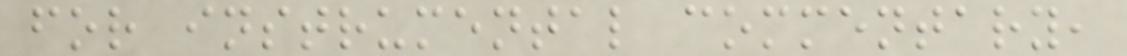for instrumental commentary,
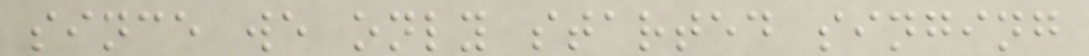since we only started singing
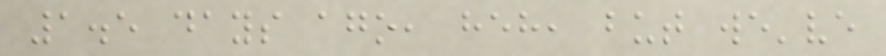1.5 days ago, heh, but we've
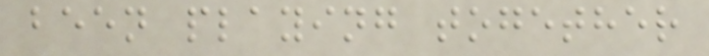been playing together
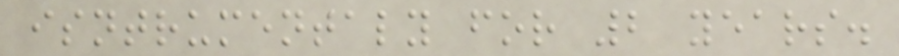isntrumentaly for 2 years.
